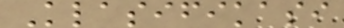Klasifikasi
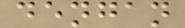dengan
